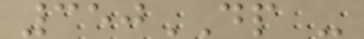350DP -
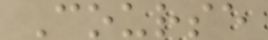Course
